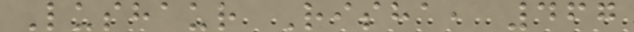Lushaur Risha, 467
